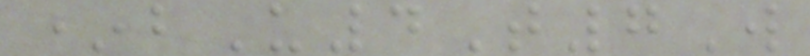*bU4T7W
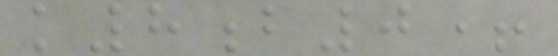k8b0+
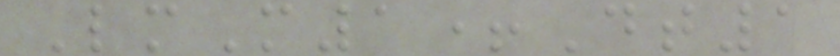LmM1+Dt1
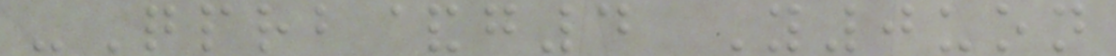-Qprb&g4 Y0uon
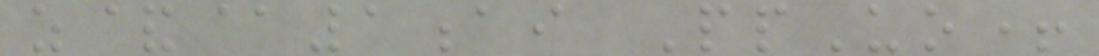z&@1ai PpUo+
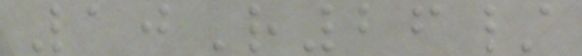10R26/
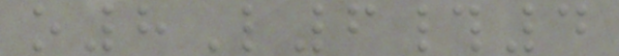o8L6#4
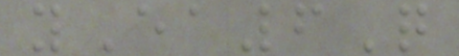yEa6Q
